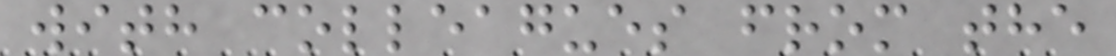with colleagues from the
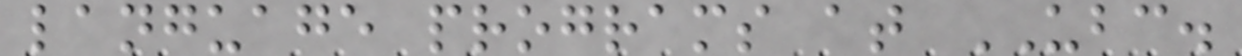language programs at UBC.
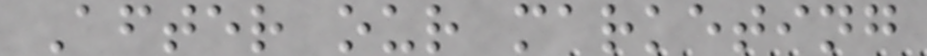After our marketing
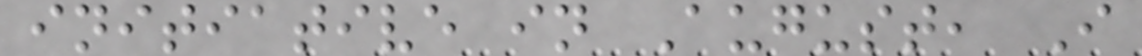initiative in August, I
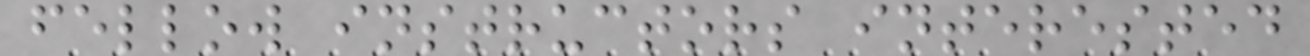fellow instructors interested
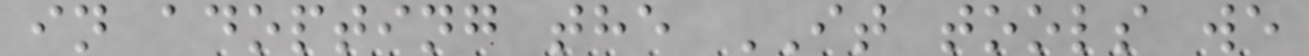in adopting the IT tools we
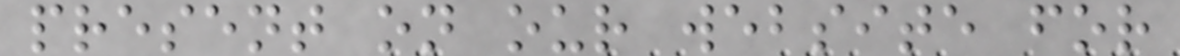present on our website for
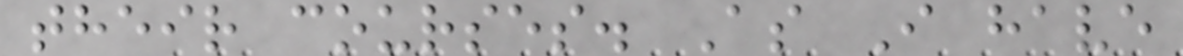their courses. As I have
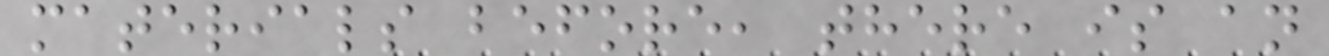materials before, there is an
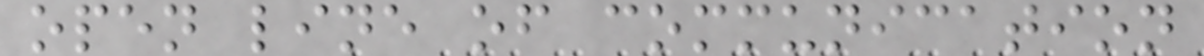open line of communication
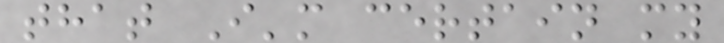that I'm certain my
